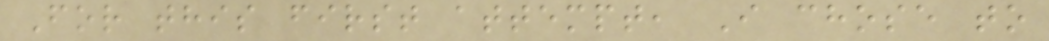For this first attempt, I chose to
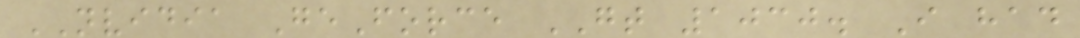NVIDIA GeForce GT 1030. I had
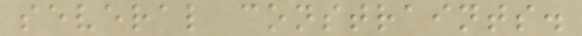several constraints.
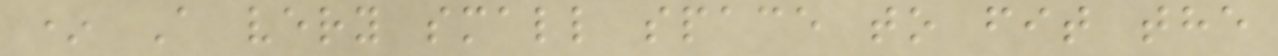* A very small space to fit the
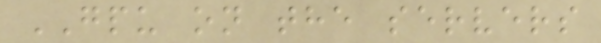GPU on the servers
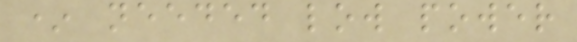* needed low power
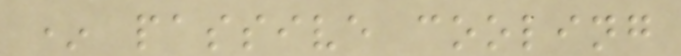* passive cooling
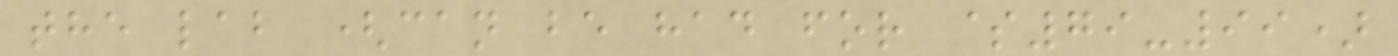the lab (can be had for $79-99)
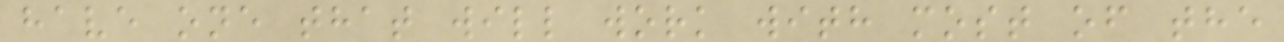have one that will work with most of the
